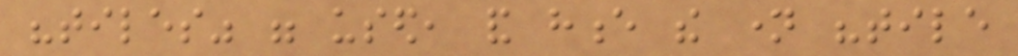"tiles" were used, and hence the name "tile
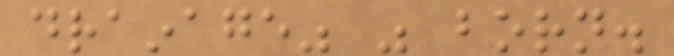drainage" was born.
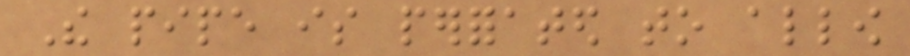The pipe is perforated to allow
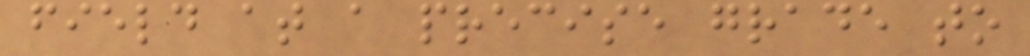field at a precise grade to
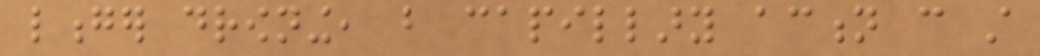longer drowning, but capillary action can still
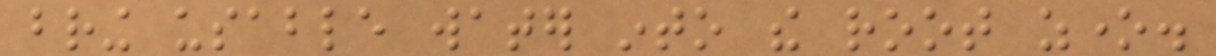bring usable water into the root zone.
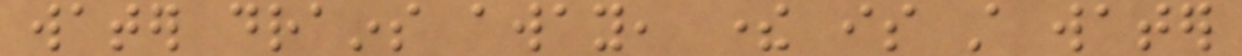water drains away, there is still water
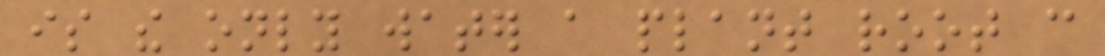is the only water a plant root can
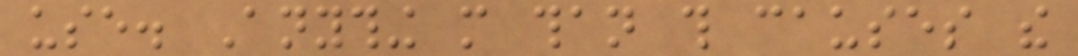use. Anything more than this causes the
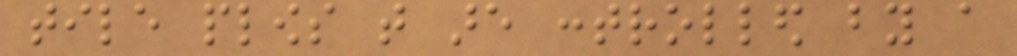tile plows that are controlled by a
